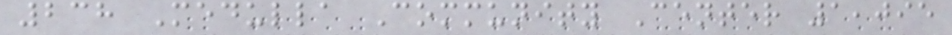238 Medulla Community Center 1,095
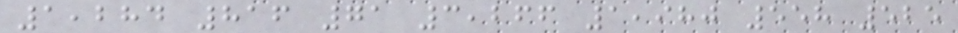1,284 816 71 3,266 1,980 558 525
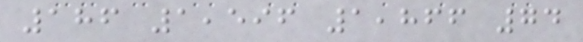186 1,596 1,866 74
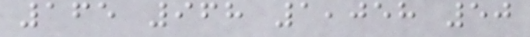165 968 1,058 50
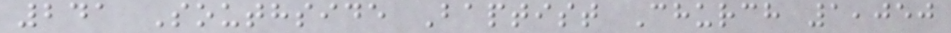241 Southside Baptist Church 1,050
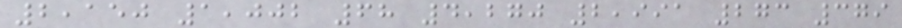2,150 1,002 68 4,270 2,991 273 379
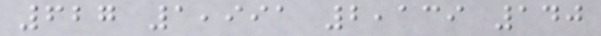627 1,991 2,139 140
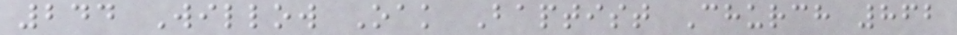244 Willow Oak Baptist Church 862
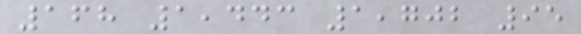168 1,443 1,702 95
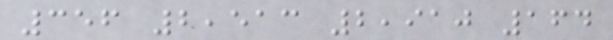356 2,513 2,910 164
